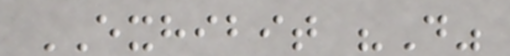EXHIBIT "D"
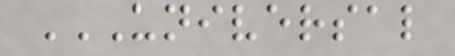UNIVERSAL
